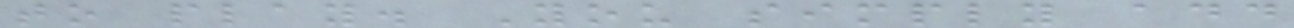to play. You simply add
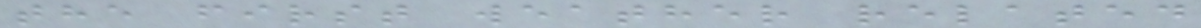the first weather related
